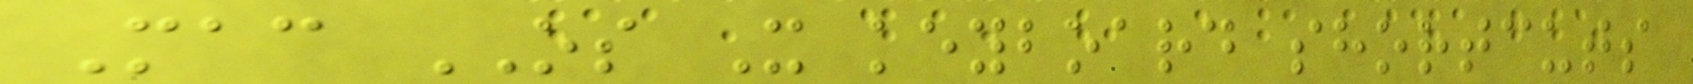Mac OS X keyboard shortcuts
